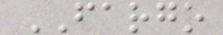FARGO
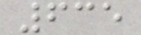635
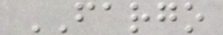FARGO
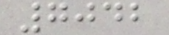7042
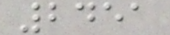2451
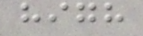high
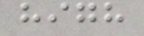high
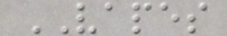VAPES
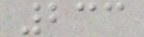233
